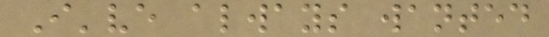I've always wanted
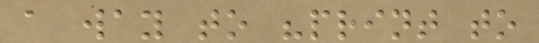a way to "print to
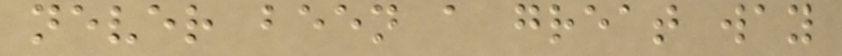never been a great way
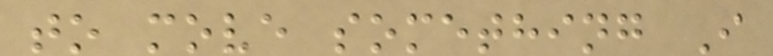to move something I
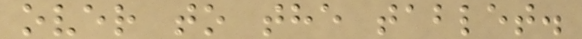over to the tablet.
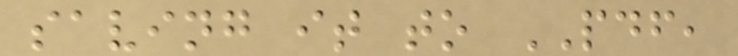saving it to PDF,
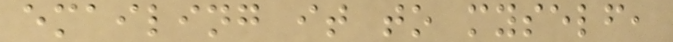emailing it to myself,
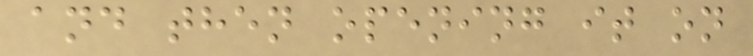and then opening it on
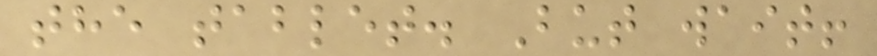the tablet. But wait!
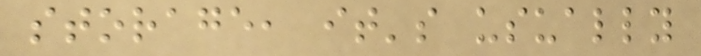storage, it's usually
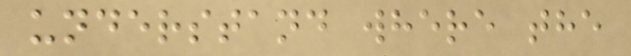understand where the
